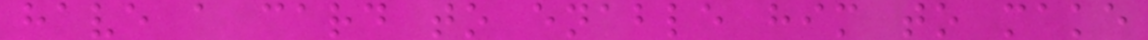have a card to enable him to make
